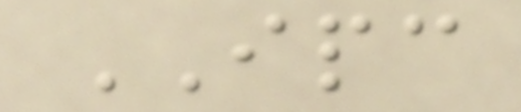IPC
